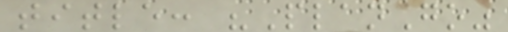title: "PlanGo"
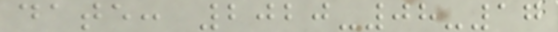date: 2020-08-17
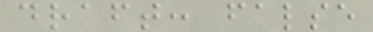draft: false
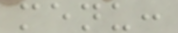menu:
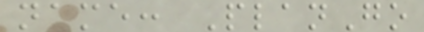name: PlanGo
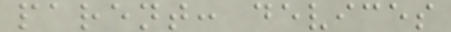parent: devices
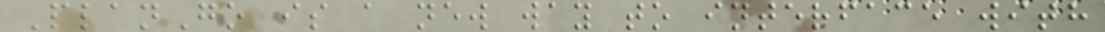PlanGo is a new way to interface with
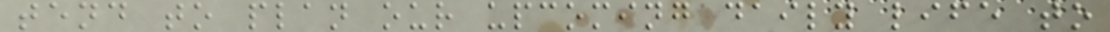tend to plan our upcoming daily life to
